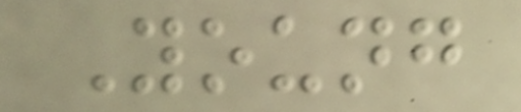Young
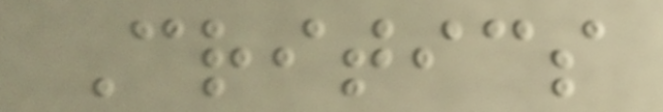Critics
